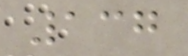137
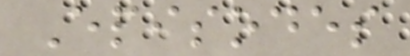Episodes
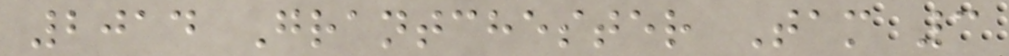2014 Grantchester Tam 3
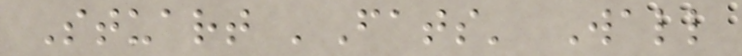Stuart 'Fats' Wall
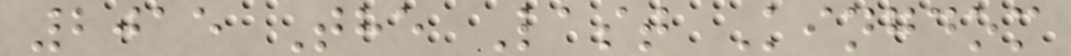2015 The Last Kingdom
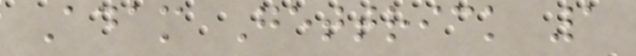Adam Gettrick 1
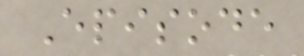Episode
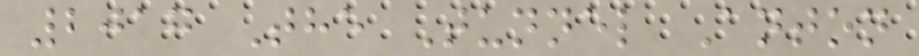2017 The Tunnel Anton
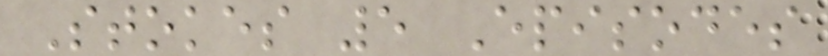Stokes 5 Episodes
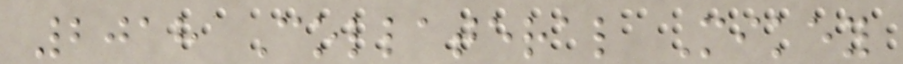2018 Collateral Mikey
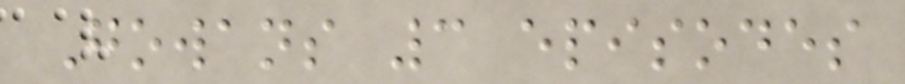Gowans 3 episodes
